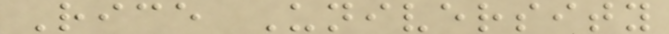Rice University
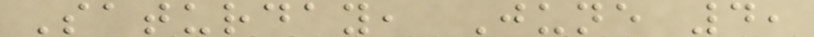Saturday, June 4,
